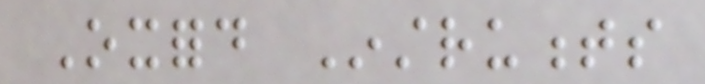Oxford Instruments
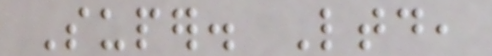Super. Ltd,
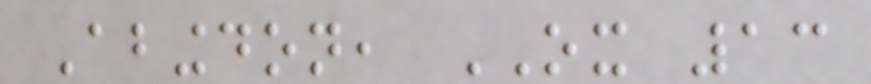Abingdon, OX 13
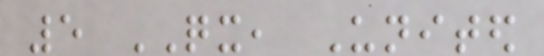5 QX, United
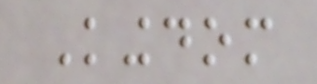Kingdom
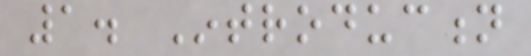1. Introduction
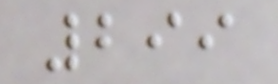299
